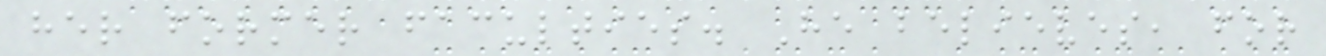her former faculties. He believes, for
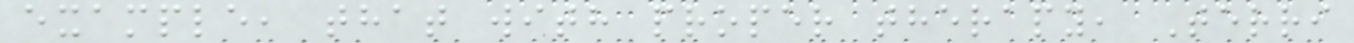example, that with proper therapy, Terri
